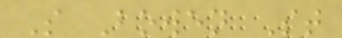S Bowen St
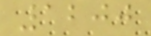1200
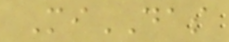MiDAS
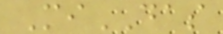MiDAS
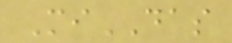MiDAS
